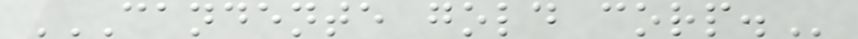CANDENTE GOLD CORP.
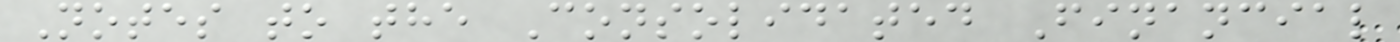Notes to the Consolidated Financial
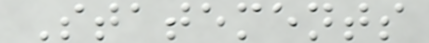Statements
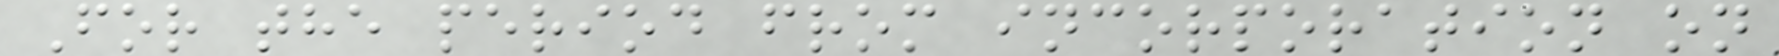For the period from incorporation on
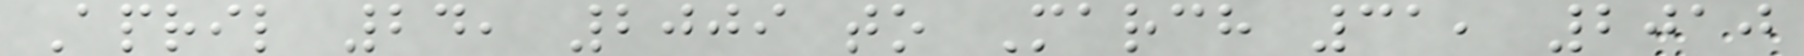April 24, 2009 to March 31, 2010
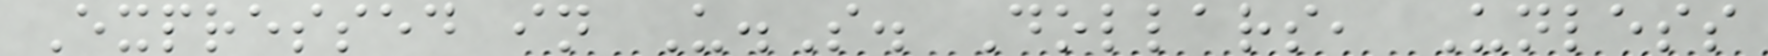Expressed in U.S. Dollars, Unless
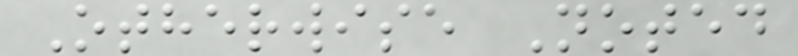Otherwise Noted
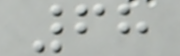68
